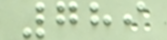789
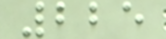225
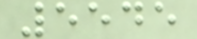5545
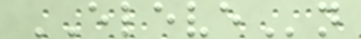ELEVEn
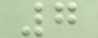7
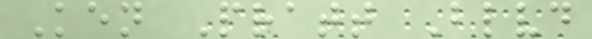Ken Pratt Blvd
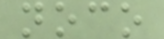noco
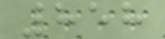858
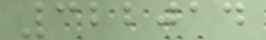322014
